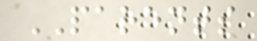PARENTS
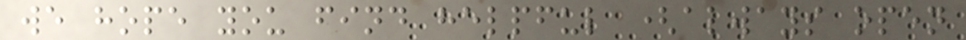we hope you find helpful (always open
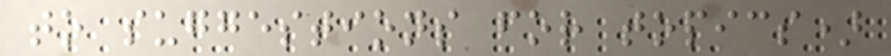to suggestions for topics)
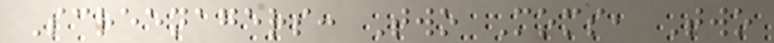Screenagers: Two Moms, Two
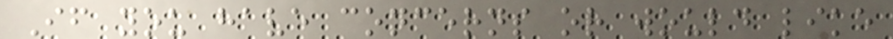If you have concerns or would like
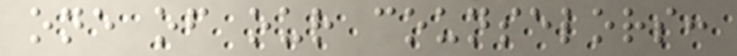one of our counselors:
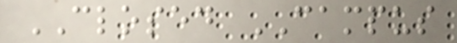CLOSED CAMPUS
